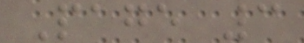Page 3
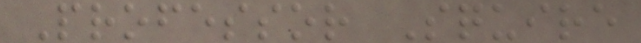Professor Squire
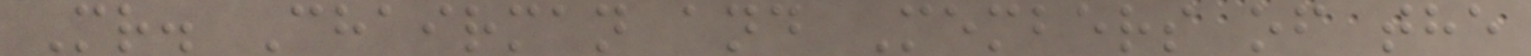Mr. Chairman and Members of the
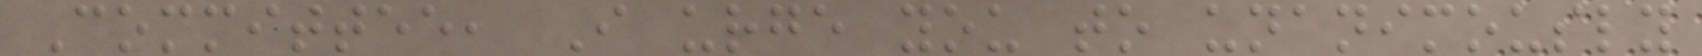Committee, I urge you to unanimously
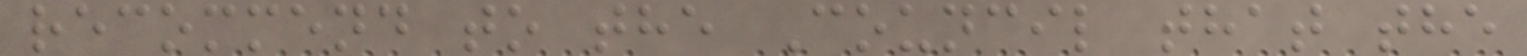recommend to the Council that the
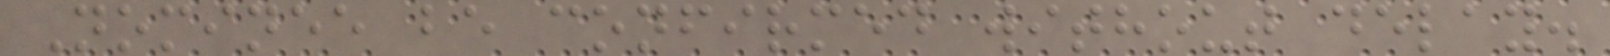Nominee be confirmed without delay.
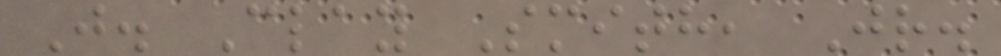J. Clay Smith, Jr.
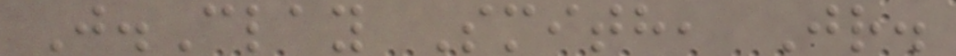J.Clay Smith, Jr.
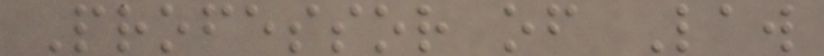Professor of Law
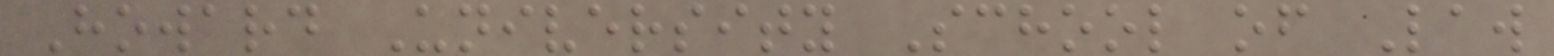Howard University School of Law
